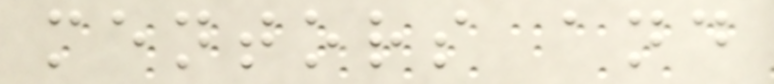mentors and
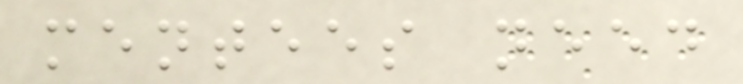mentees need
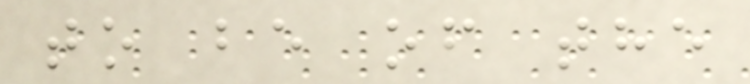to be of the
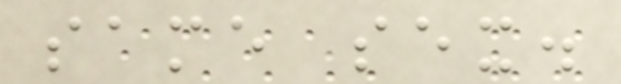same sex.
